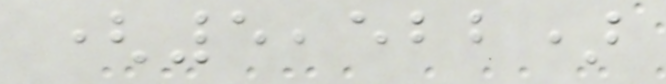(5,522)
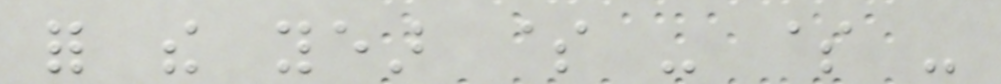for the year $ - $ -
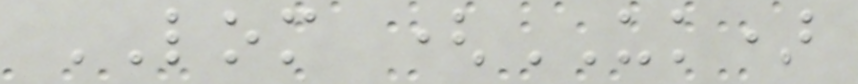LOM (UK)
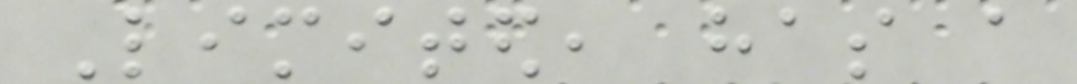Limited, has a
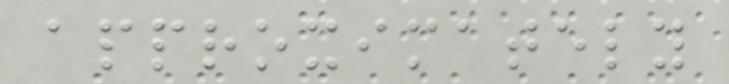approximately
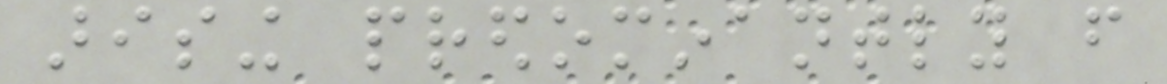arising predominantly from
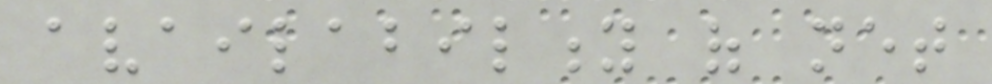availability of net
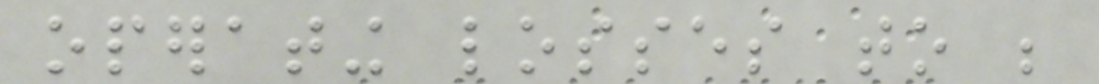operating losses to be
